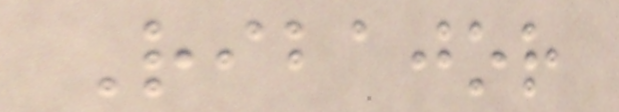Ribajor
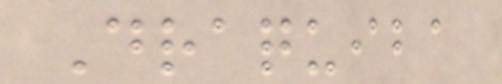Draquiba
